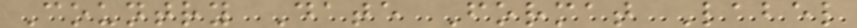Country Date Format Label
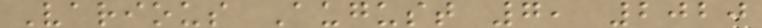Various August 7, 2020
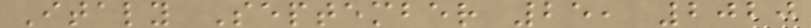Italy September 25, 2020
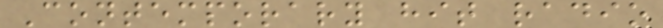Contemporary hit radio
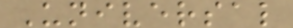Universal
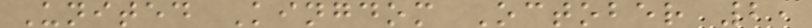United Kingdom October 2,
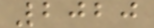2020
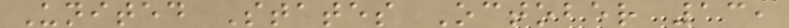United States October 13,
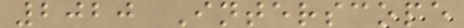2020 Interscope
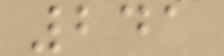241
